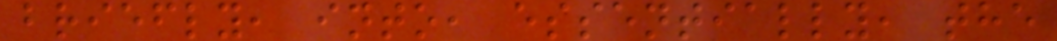briefly, into, essentially, the
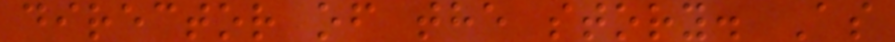director of the story. As
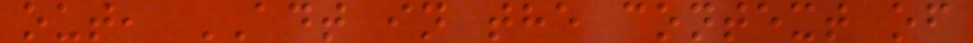out, ADT in the context of
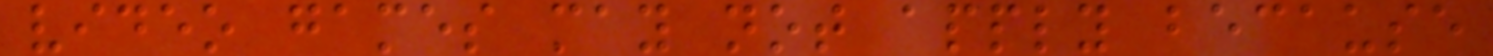video games may not apply because
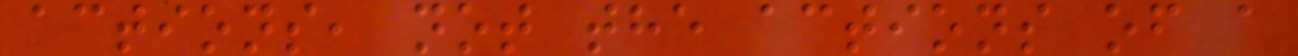actions, not the actions of a
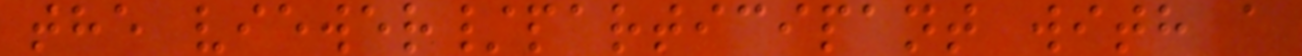the viewer/participant with a
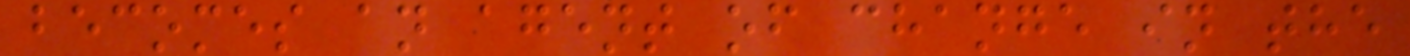becomes an agent of change in the
